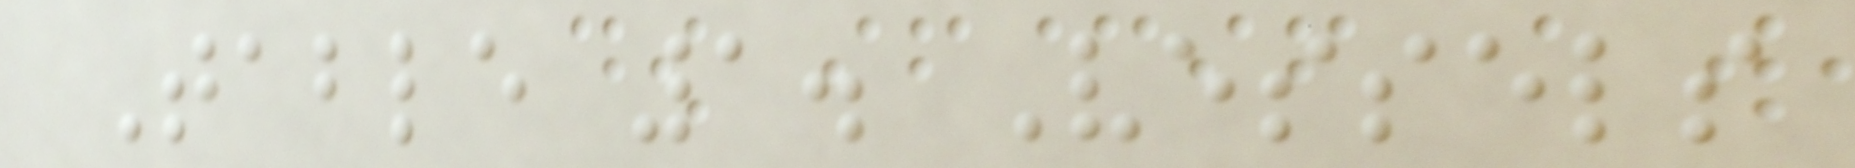Table 1. Vessels
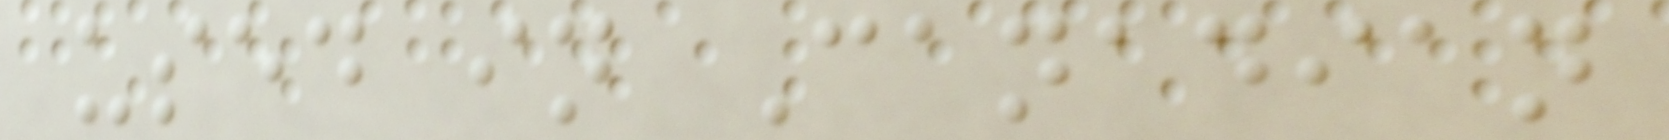used in Canadian
